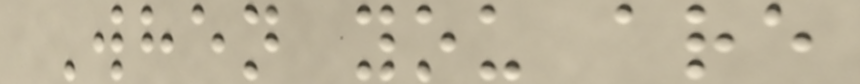When you are
